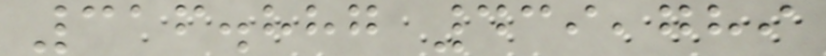316.887 439,789
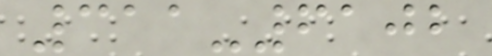311-6102
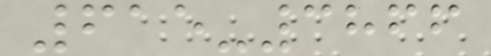615-3866
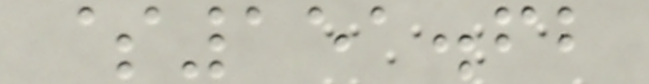$151.62
